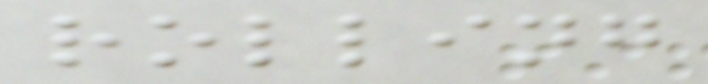rolling
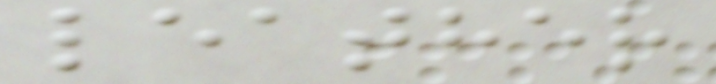leather
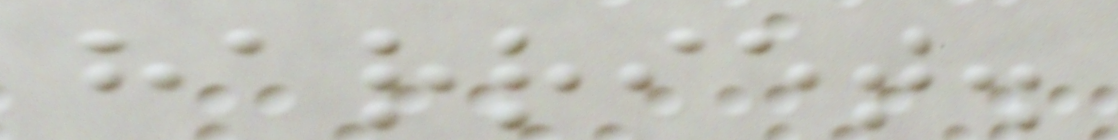harriet.
